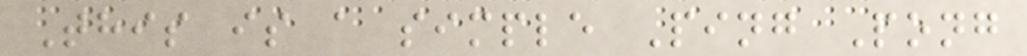This is a simple Ping Pong
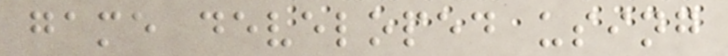game developed using
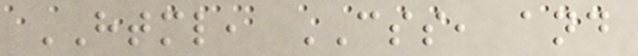HTML, CSS, and
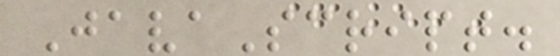JavaScript.
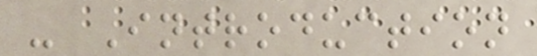- Introduction
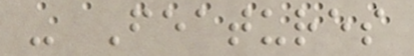- Features
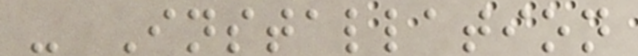- Installation
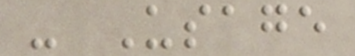- Usage
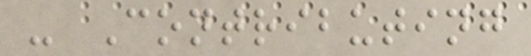- Contributing
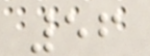56
